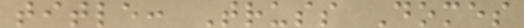title: Truss Domes
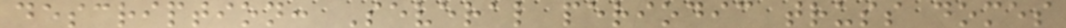description: Several periodic truss domes
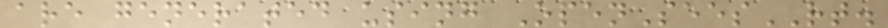are generated using OpenSeesRT.
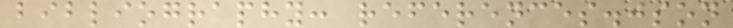bibliography: references.json
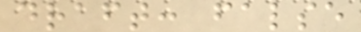draft: false
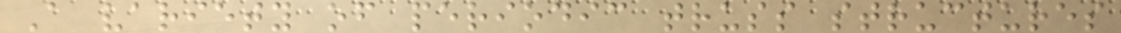A variety of periodic truss structures
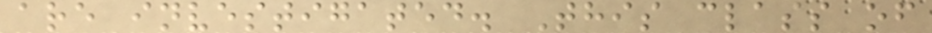are investigated. This class of
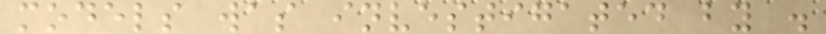models was investigated by .
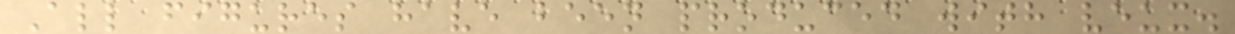All figures have been produced with veux.
